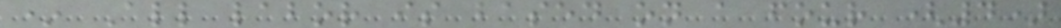* All labor is based on a four (4)
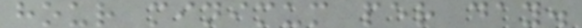hour minimum per day.
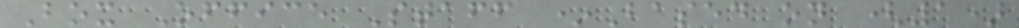Box Office Staff *Based on (1)
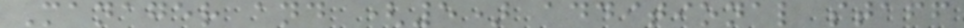Manager and (5) additional staff
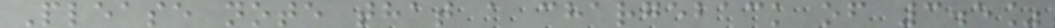Please note that a chargeback of 3.5%
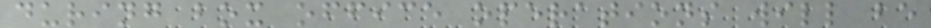during box office operations will be
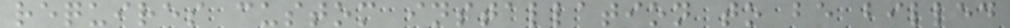requires custom installation to be billed
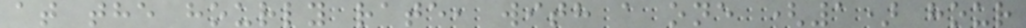at the hourly rate, with a one (1) hour
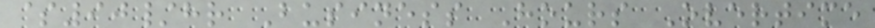$90/hr Business Hours Overtime
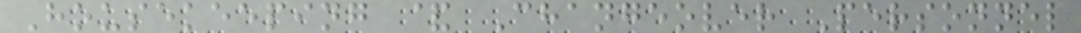Housekeeping & Changeover Personnel
